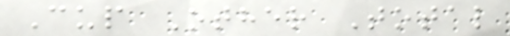Cup Other Total
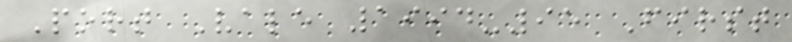Port Vale 1994-95 First
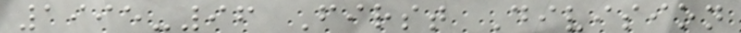1995-96 First Division
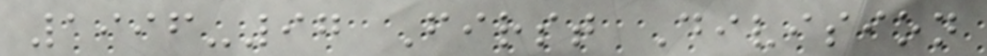1996-97 First Division
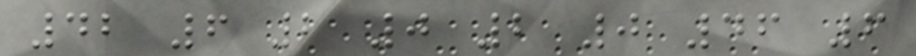42 6 2 0 2 0 46 6
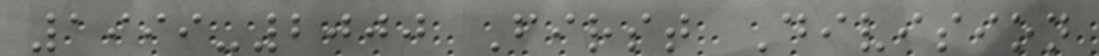1999-2000 First Division
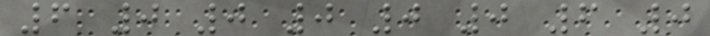6 0 0 0 0 0 6 0
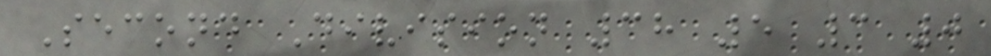Second Division 38 5 3 0
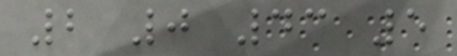2 0 43 5
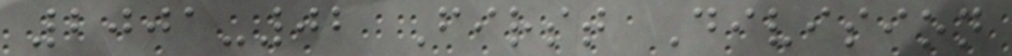2001-02 First Division
